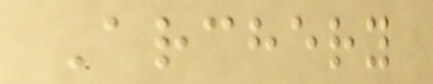Archery
